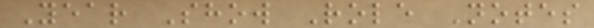Year Show Role Notes
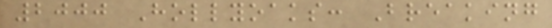2000 Hollyoaks: Breaking
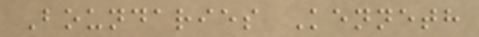Boundaries Kenneth
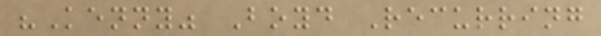"Kenny" Boyd Recurring
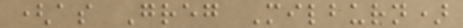(as Greg Milburn)
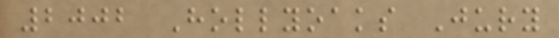2002 Hollyoaks Jury
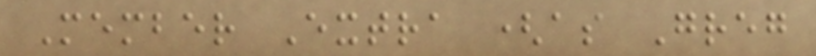Member Extra (as Greg
